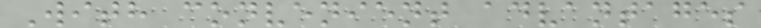With convenient advantages
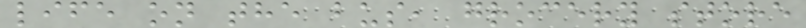life on the bus, grocery store
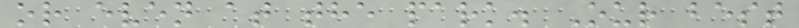or even at the park. Our best
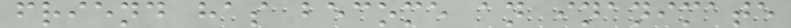friend has become an inanimate
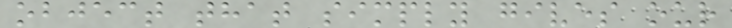object that simply gives our
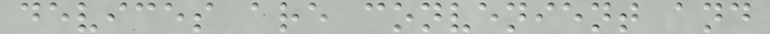devices are convenient and
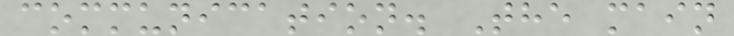communication. The main
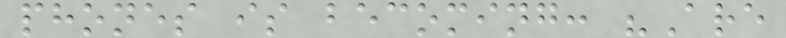phones is becoming: "Are
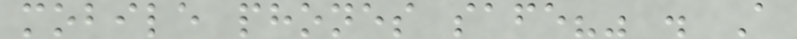mobile phones safe?" . A
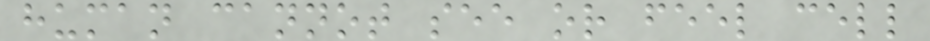human cannot see or feel cell
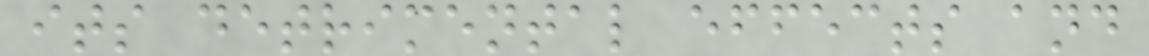its detrimental effects and
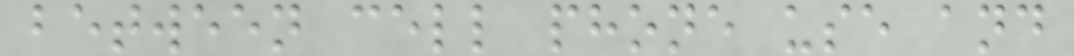between cell phone use and
